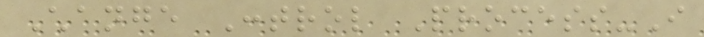Change Control Process-I
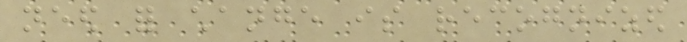need for change is recognized
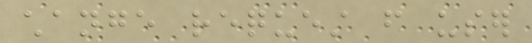change request from user
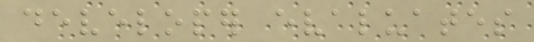developer evaluates
